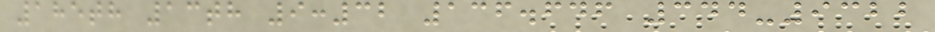185th 13th 9:32 136.646 344-9322
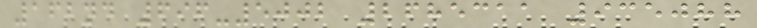162nd 696-5002 2685311 935088
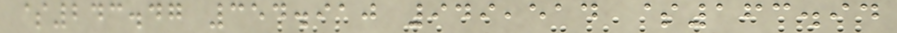$243.47 354.910 949,514 $163.94
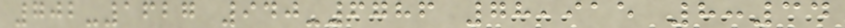702-1627 940-6786 78,915 8:34
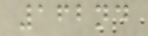162nd
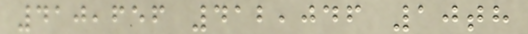410,656 412,046 10th
